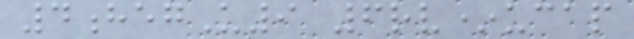4hegU9 6rv*ucap
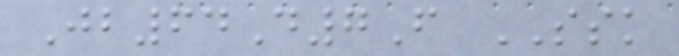Jb64D7F SSK
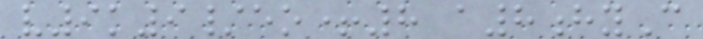v9k9/eo+8 a8hyC
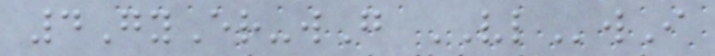4GyEr-wG VLwI
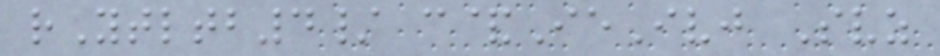rYtltb4/ c&IeIvj Svz
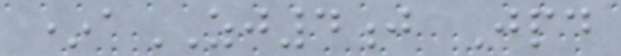*aZJ4j Jpd
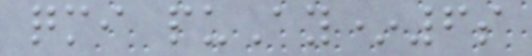qmi puAy*6s
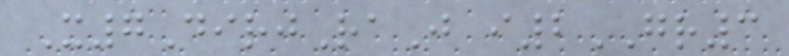X7DirjRaJ i2GR3
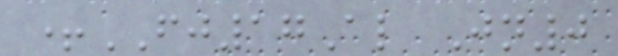+FJ17Al Jn0
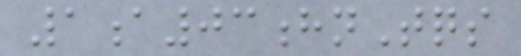1a03hnTqs
